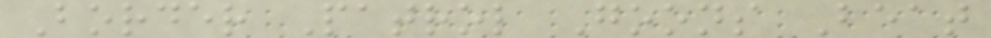Border Patrol Goons Beat
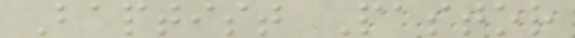Baptist Pastor
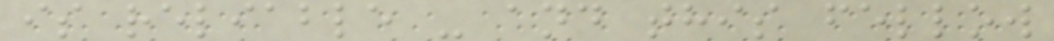is reliable - and this fellow
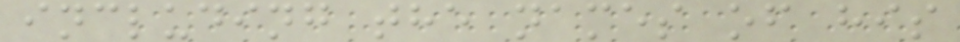including the names of his
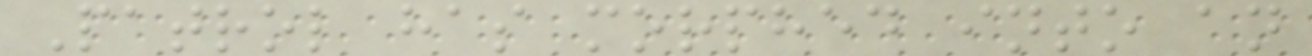Patrol has morphed into an
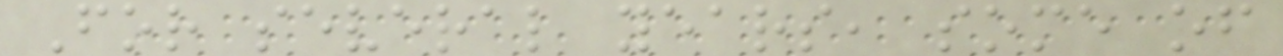For several years, some of
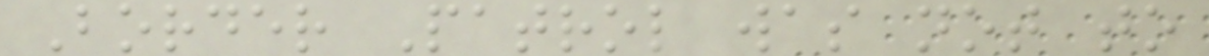Border Patrol was not to
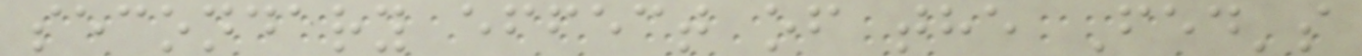secondary effect of the Fed's
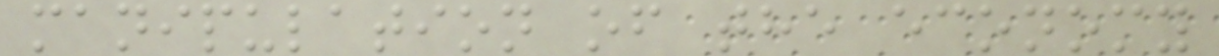manipulation of the economy
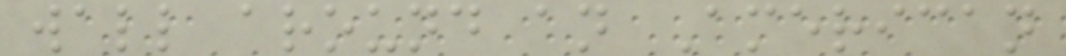wall around an American
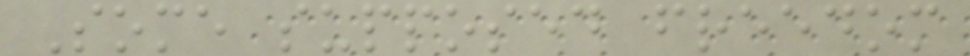Some supposed freedom
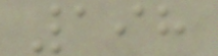198
